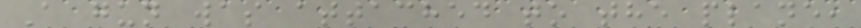A gun was attached to the plane,
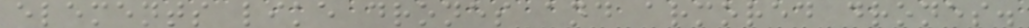elements like drones and armored drones.
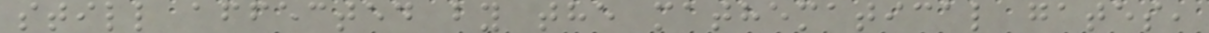still affected by the mathematical gates,
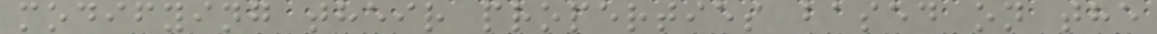modifying their properties based on the
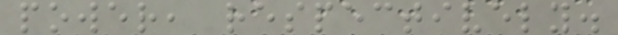power, respectively.
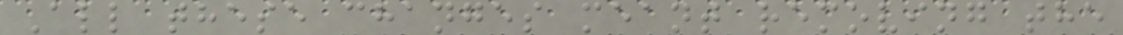All these changes meant removing the
